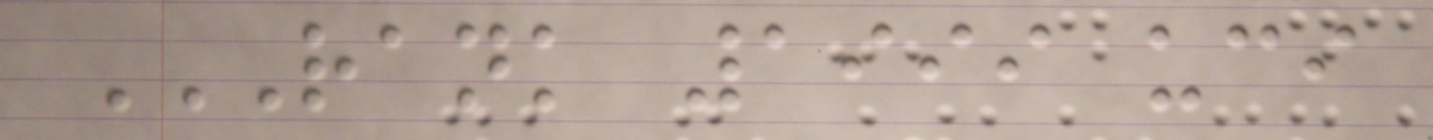RANK 1999 UCI
